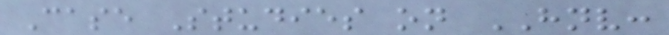Case Studies on HNV:
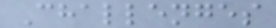Challenges
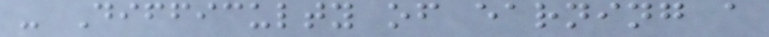- Difficulty of earning a
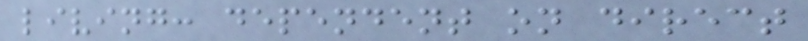living: dependent on direct
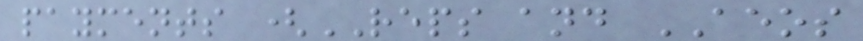payments (REPS and AEOS
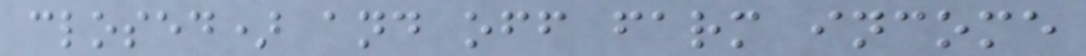closed) and off farm income
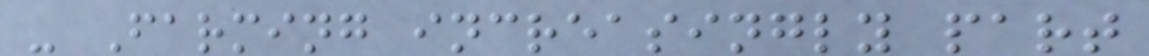- Farming increasingly part
